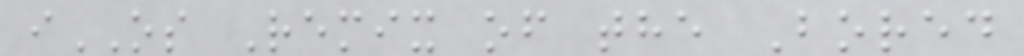iOS Remix of the Bored
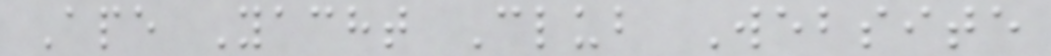Ape Yacht Club Website
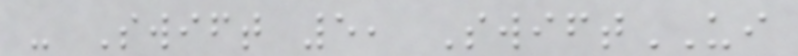- Swift 5, SwiftUI
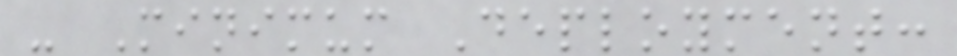- Minimum Deployment:
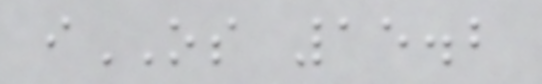iOS 15.2
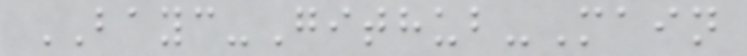BAYC-Github-Main
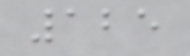125
